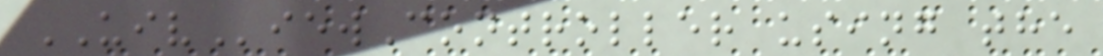UIViewController using the
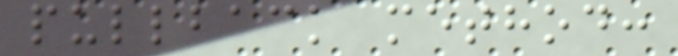pullback method:
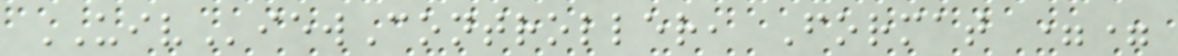UIViewController, Format ==
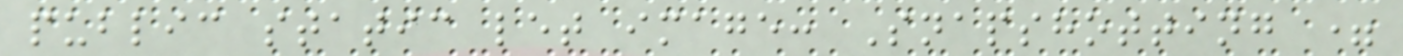public static let image: Snapshotting =
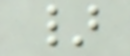}
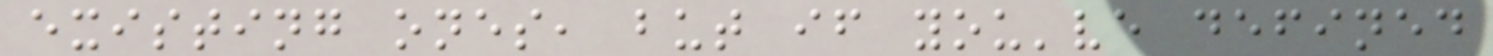existing ones, but if you've defined
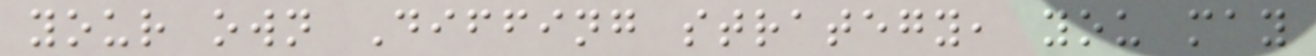your own Diffing strategy, you may
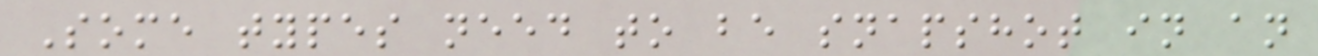Some types need to be snapshot in an
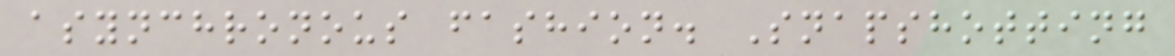asynchronous fashion. Snapshotting
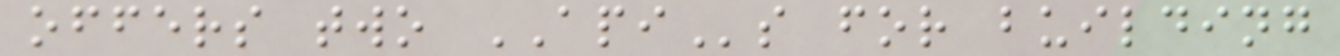offers two APIs for building
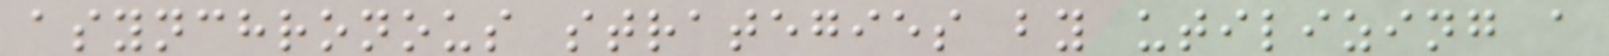asynchronous strategies by utilizing a
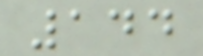144
